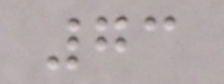73
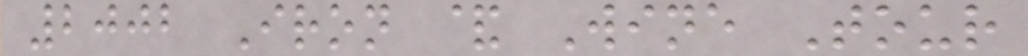2002 Iron & Wine Tour
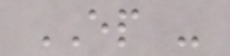EP -
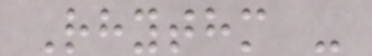Rhythm -
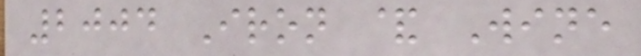2004 Iron & Wine
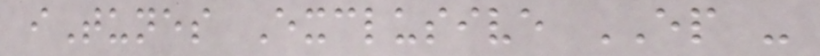iTunes Exclusive EP -
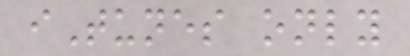iTunes only
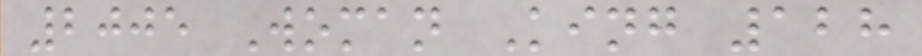2005 Woman King 128
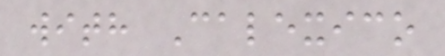with Calexico
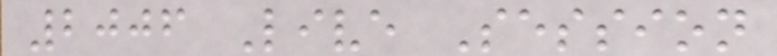2006 Live Session
